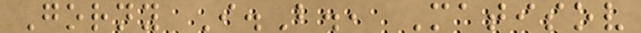Gorny I.B., Matisov
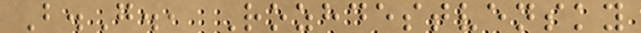B.G., Rozhdestvensky
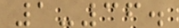1-36.
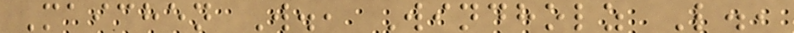Maichen W., Windholz L.,
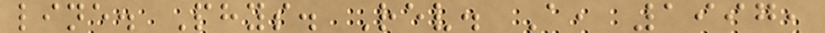line. Phys. Rev. A, 1997,
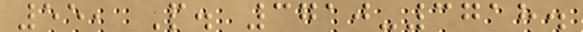55, P. 3710-3718.
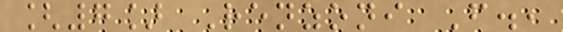[7] Renzoni F.,
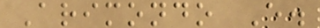Arimondo E.
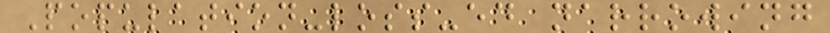Population-loss-ed narrowing
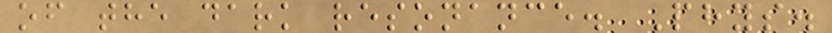of the dark resonance. Phys.
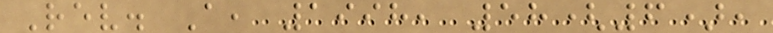Rev. A, 1998, 58(6),
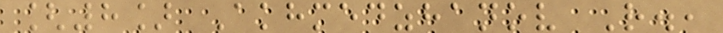[8] Akhmedzhanov R.,
